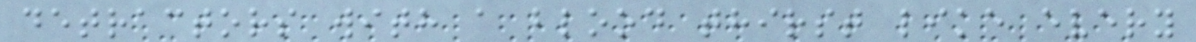detractors with a blood thirst like every
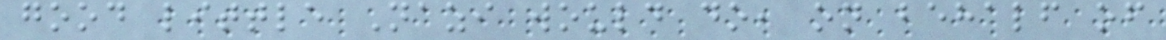good little Nazi would do, on behalf of
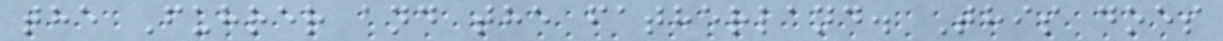the Fuhrer and the fatherland. This does
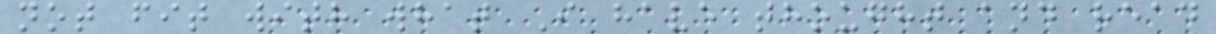not fit with what I have thought and read
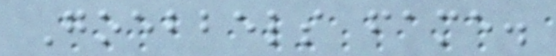Goebbels fame.
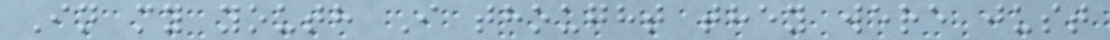In my youth I thought they were just
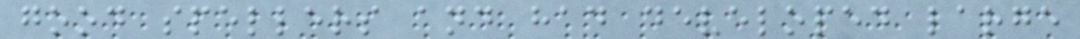good spellers and had developed large
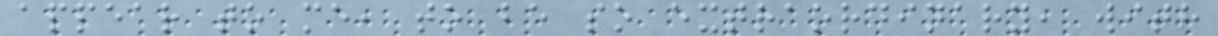appear to me, to be so extraordinary, with
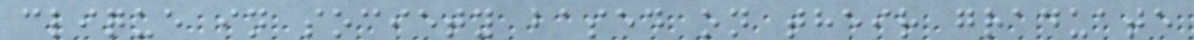clique in society based on their graduate
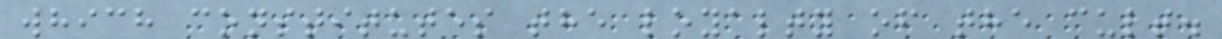which constitutes the loyalty of the cult.
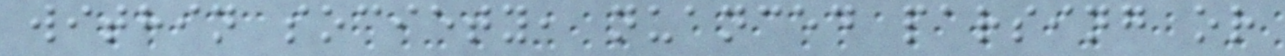within society, nuanced parsing or
